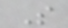S
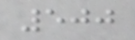500
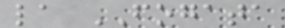la FOGATA
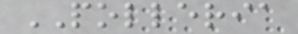POLLERIA
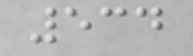534
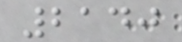2140
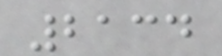2134
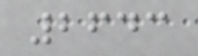2643
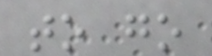to go
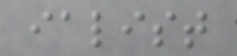ialist
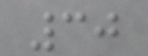30
